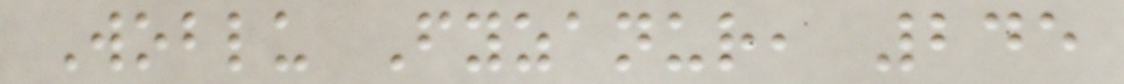Woblu Fyzanur, 245
